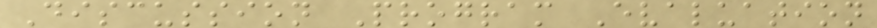Discussion Program Evaluation
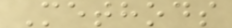Methods
